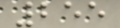255
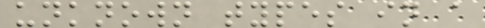unknown types in a
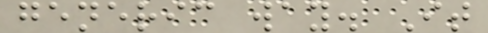generic way. It
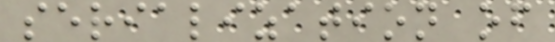serialization of
